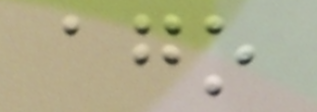ago
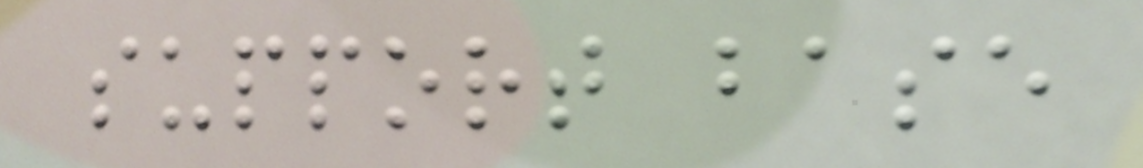support base
